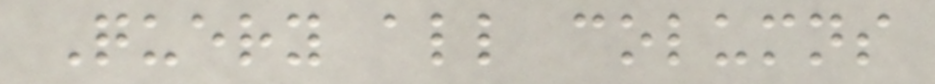Query all columns
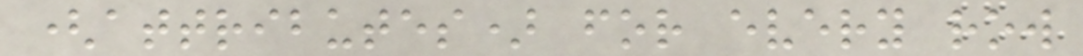(attributes) for every row
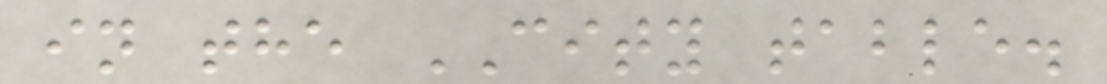in the CITY table.
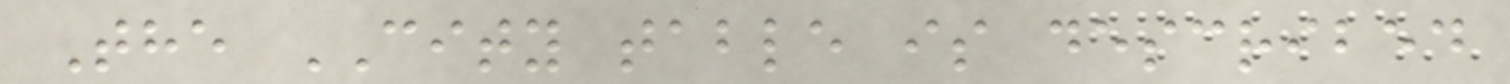The CITY table is described
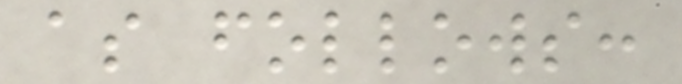as follows:
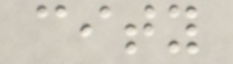city
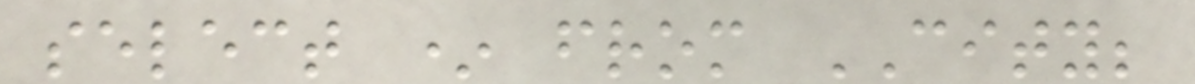select * from CITY;
